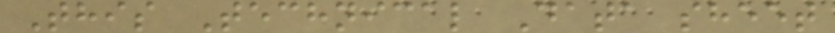This Technical Data sheet
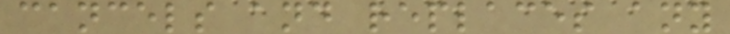cancels and replaces any
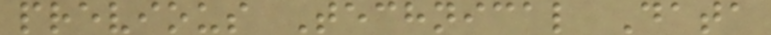previous Technical Data
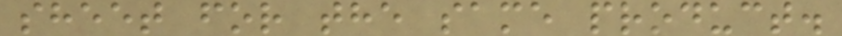sheet for the same product.
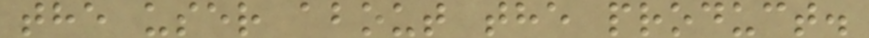the user about the product.
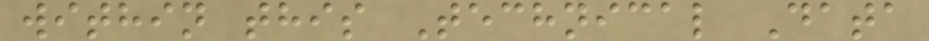within this Technical Data
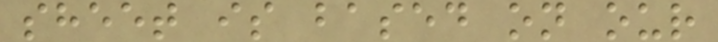sheet is based on our
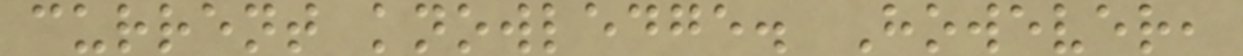current knowledge. However,
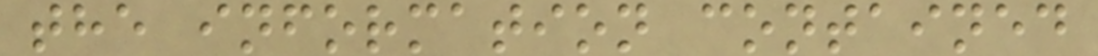the information contained
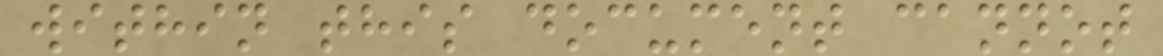within this document cannot
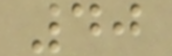40
